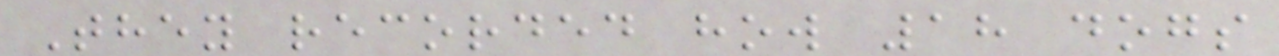They recorded how 18 dogs
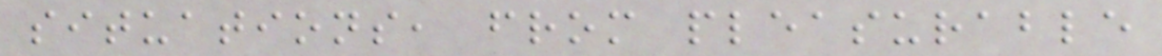situations, from pleasurable
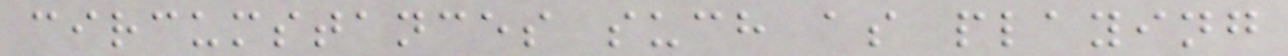circumstances such as playing
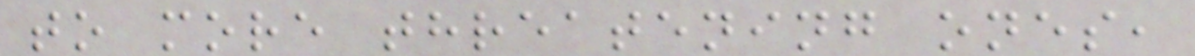to more threatening ones,
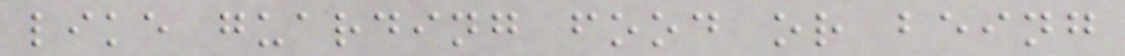like guarding food or being
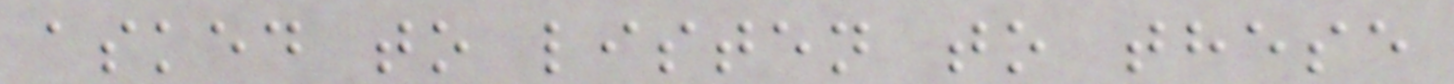asked to listen to these
